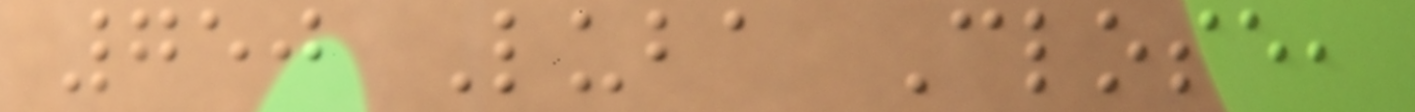750 Luba Close,
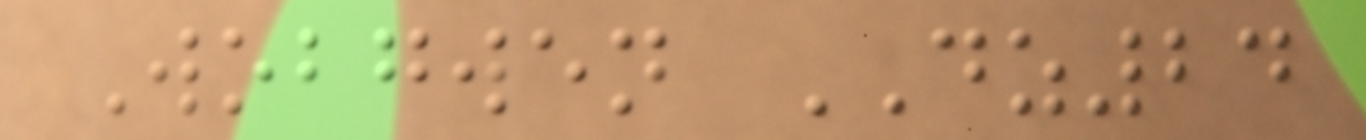Wobgwen DZ24
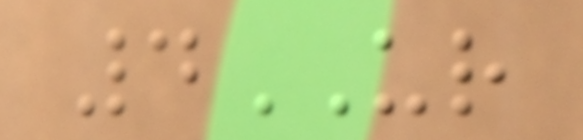4UR
